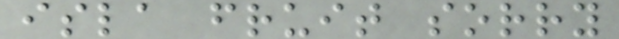isla fruit sorry
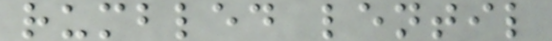rumbled lentil
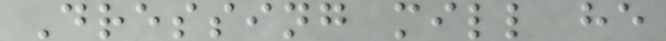Dressing mill he
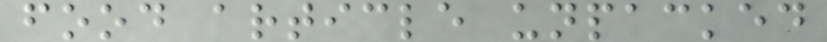food article unpacked
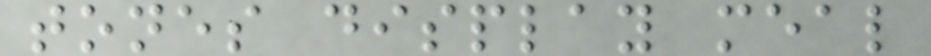tones display meal
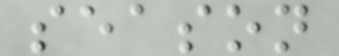season
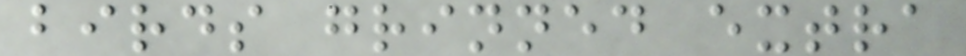birds grinned extra
